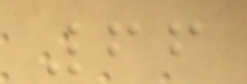66
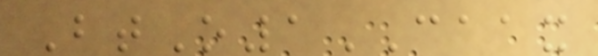BtO1CAAX
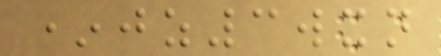*jz3wxn
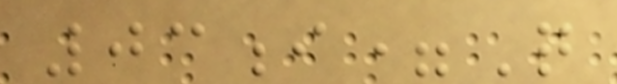03i=Q
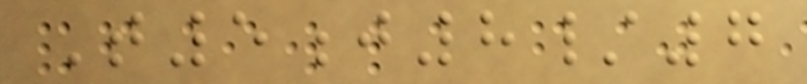T5j8/7
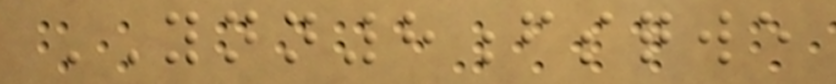YNN8fsqwe
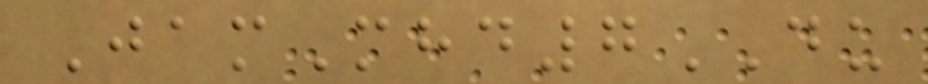JamMhd7DU
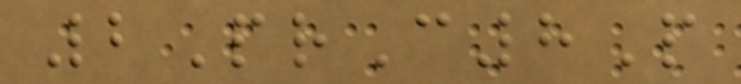2PrC8P
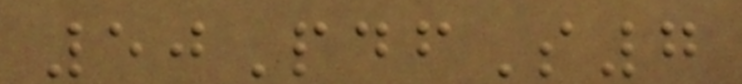50PdfS7
